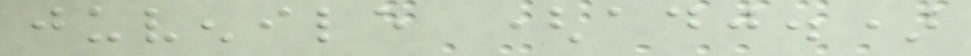juvenile (adj.)
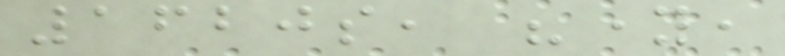1620s, "young,
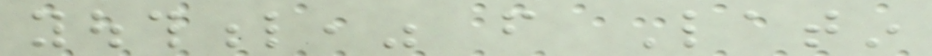youthful," from Latin
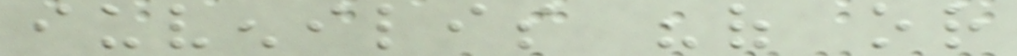iuvenilis "of or
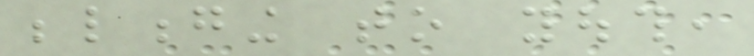belonging to youth,
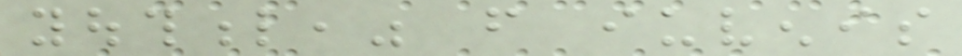youthful," from iuvenis
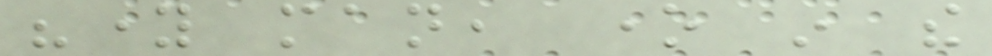"young man, one in the
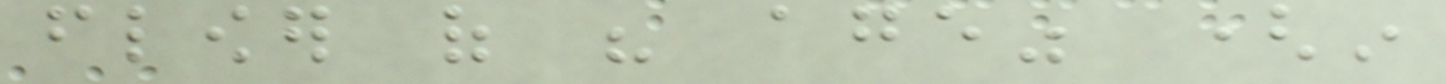flower of his age" (in
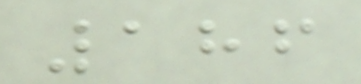186
